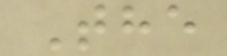The
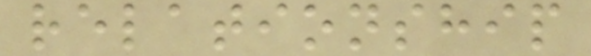relationship
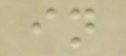in
